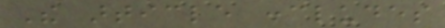The article concludes
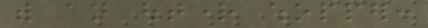with an outright whopper:
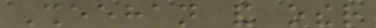Sheehan and other
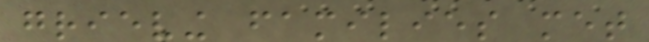grieving families met
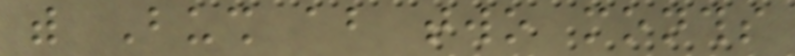with Bush about two months
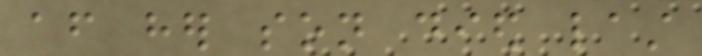after her son died last
